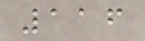116
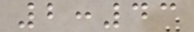2:43
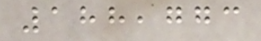188,773
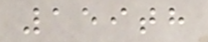159th
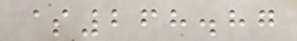$268.87
